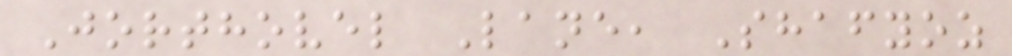Jorthovel Lane, Shafyoz
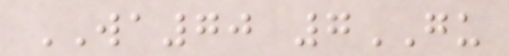WA70 7GU
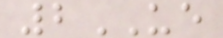2UE
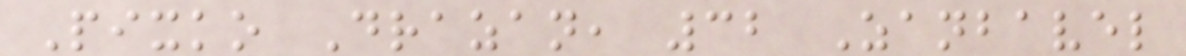Pixko Drazan, 32 Zanbavel
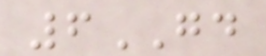6GD
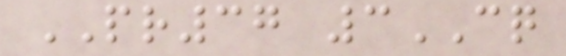PR37 3CQ
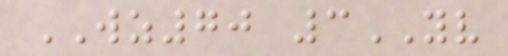WZ70 3YV
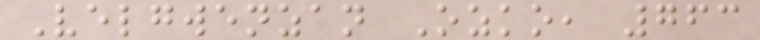Velgwenzan Ozko, 763
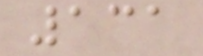131
